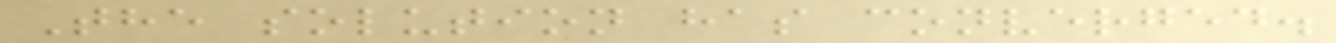The solution has converged.
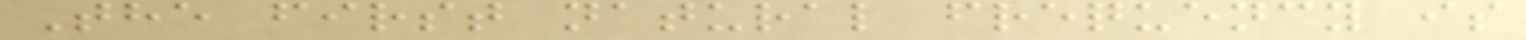The first natural frequency is
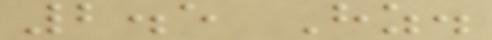2.5 Hz.
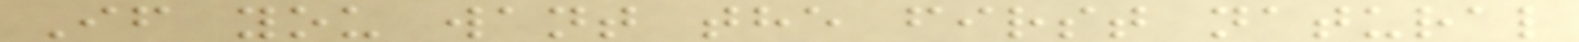If you want the first natural
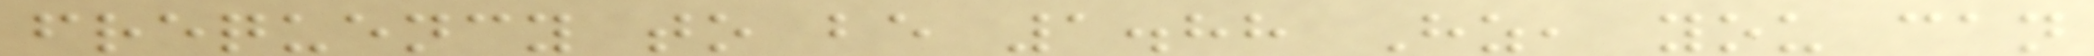frequency to be 1.88 Hz, you can
